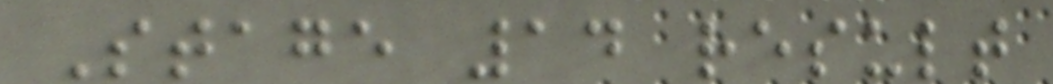Stage 14 result
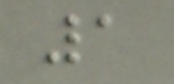1
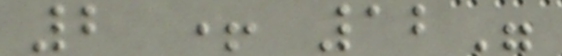2 + 12"
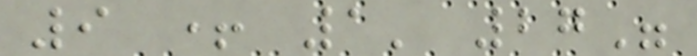9 + 1' 27"
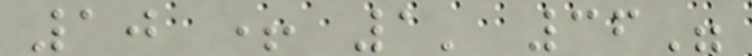10 + 1' 36"
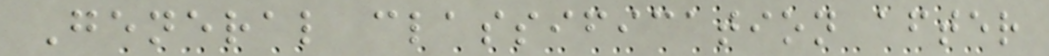General classification after
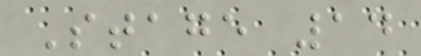Stage 14
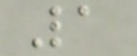1
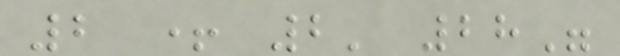2 + 2' 28"
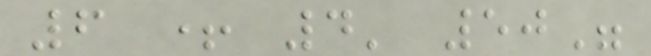6 + 4' 50"
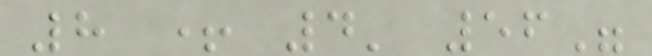8 + 4' 56"
